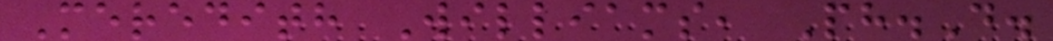Meredith Williams, Ph.D.
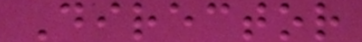Director
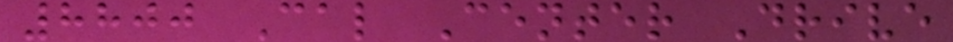8800 Cal Center Drive
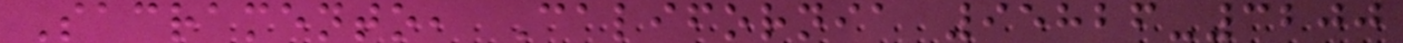Sacramento, California 95826-3200
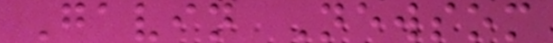Gavin Newsom
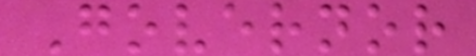Governor
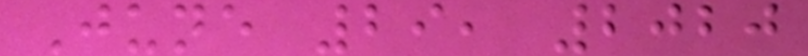June 29, 2020
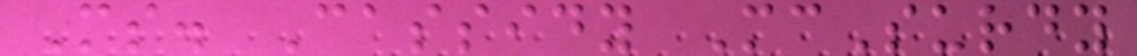Ms. Cassidy McSurdy
